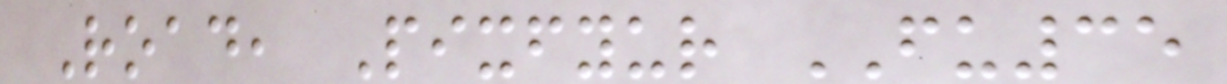Road, Pixfyur FU35
